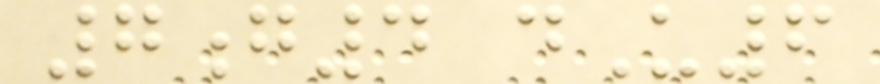7g4 dU6
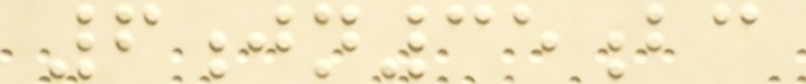6jn35bc
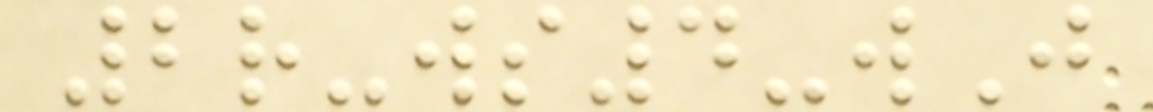2r-ws4-wJ
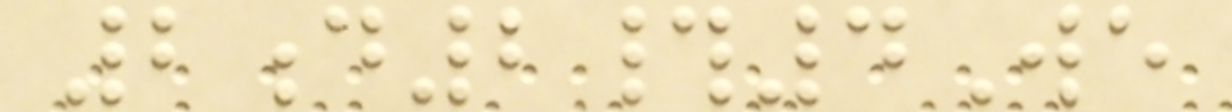2d2#4We
